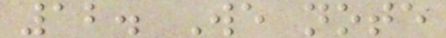12. We note
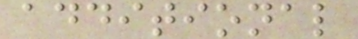additional
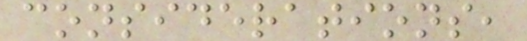considerations,
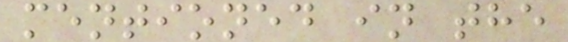mentioned in the
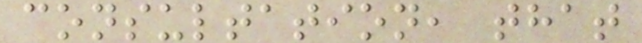consultation, that
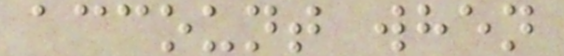account when
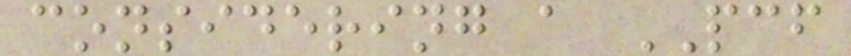considering a PCF
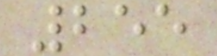255
